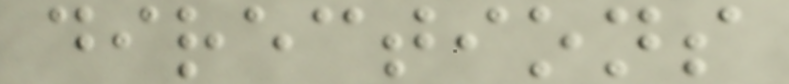directions
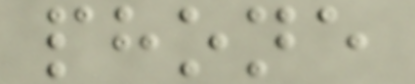phone
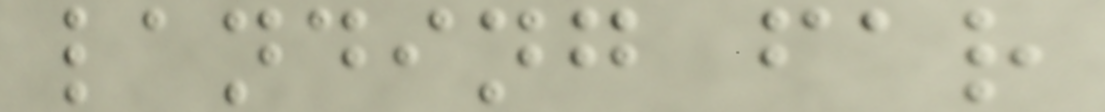landing far
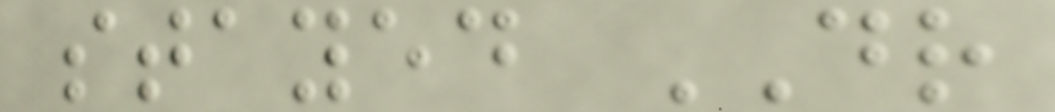stayed DR
